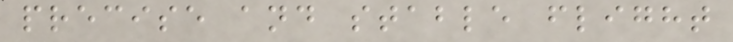precise and stable flight
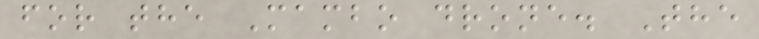for the Mambo drone. The
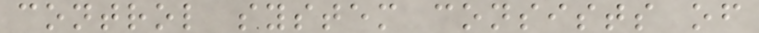control system consists of
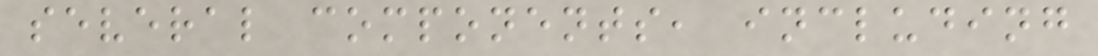several components, including
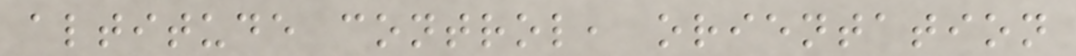altitude control, orientation
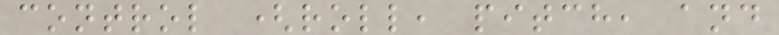control (roll, pitch, and
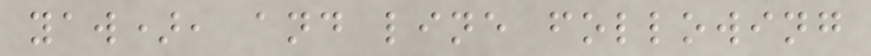yaw), and line following
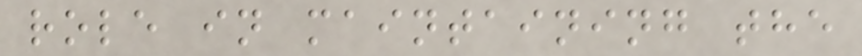role in maintaining the
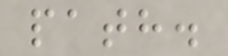path.
